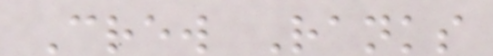Crew Ranks
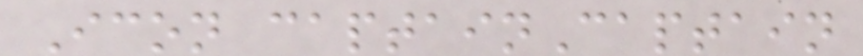Icon captainCaptain
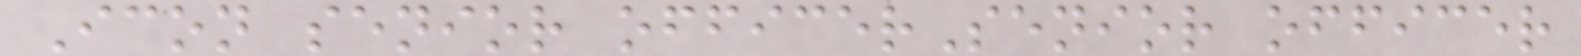Icon senior officerSenior officer
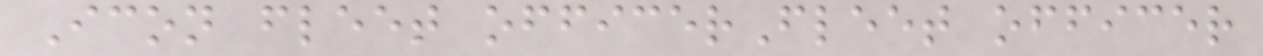Icon fleet officerFleet officer
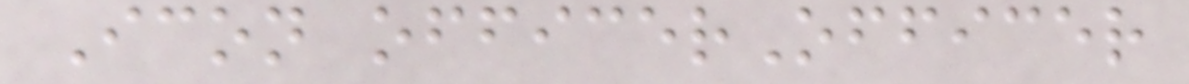Icon officerOfficer
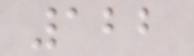122
